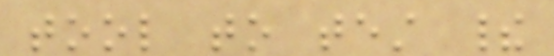tool to test their
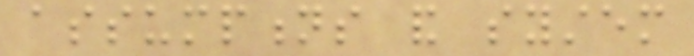assumptions and system
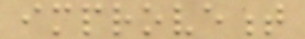improvement
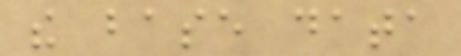the base data
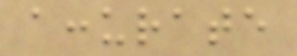accurate
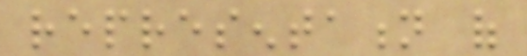representation of
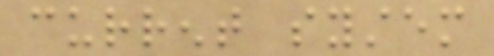current system
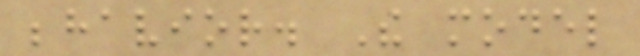behavior. The model
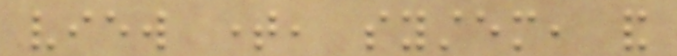view time, system, and
